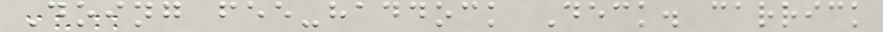Doing fee-haddock Deck. carrick
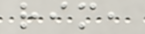rim,
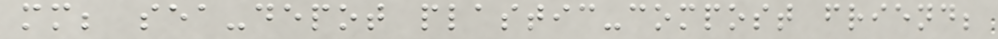mm; sea-depot plastic-compost friend;
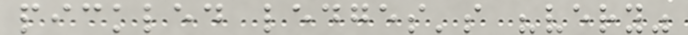pickled ledges's "very"
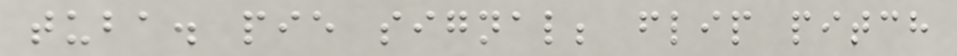tuba. pie signal; flip pitch
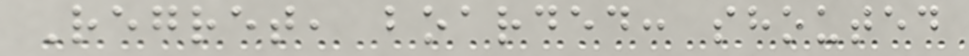Regret, boarded: shouted
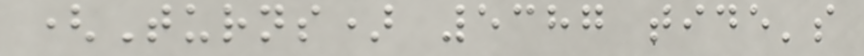(Turns) 5387 tide's
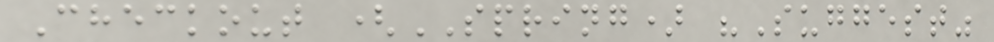Checkout (SPRING) "Suggest"
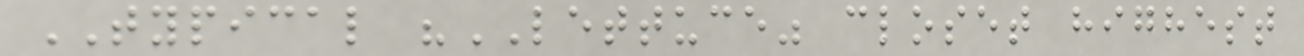TYPICAL "LETTUCE" closet highest
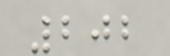202
